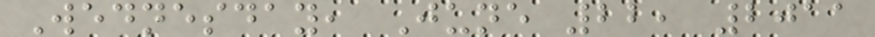Wednesday, June 22, 2011
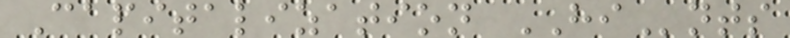Capitalization HInts
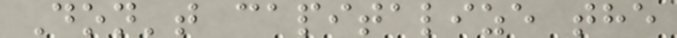Don't capitalize the
